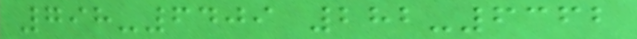798-6409 282-6362
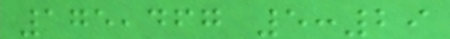175,467 5:29
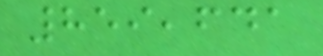859,641
